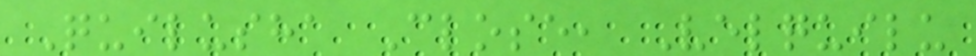Quilusha Close, Velquilu
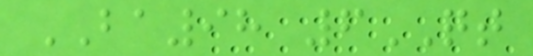BA98 6QT
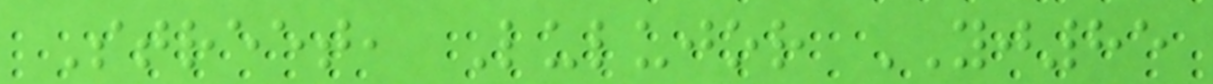Street, Lulujor YJ85
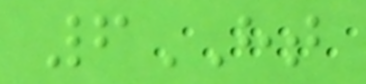6HT
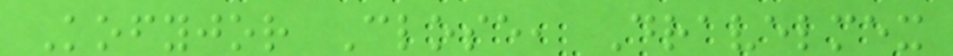Kofyjor Close, Dravelmex
